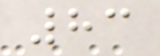83
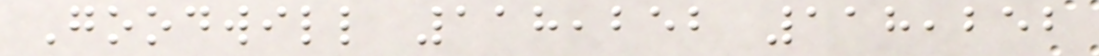Goodwill 118,252 118,252
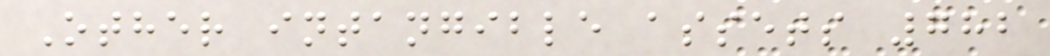Other intangible assets 782
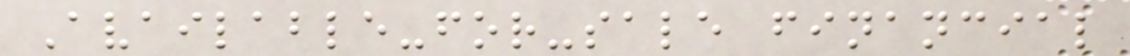Available-for-sale financial
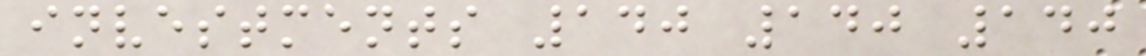investments 140 140 140
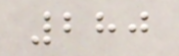280
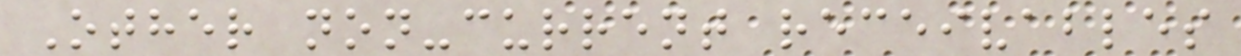Other non-current receivables
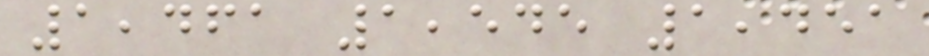1,461 1,545 1,451
